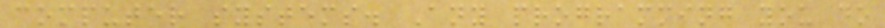computer systems. Any programming you do
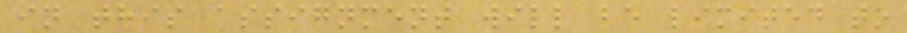in this assignment will be limited to
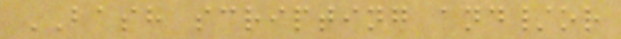BASH scripting and/or
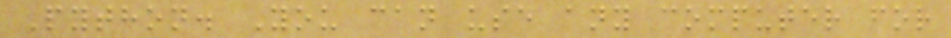Python. You can use any computer for
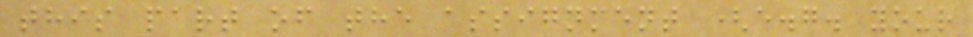this part of the assignment (e.g. your
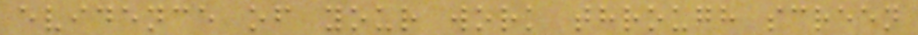evidence of your work through screen
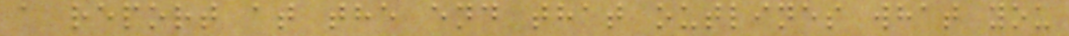a report at the end that outlines what you
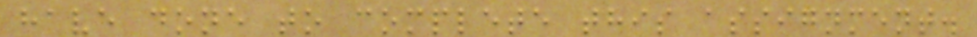have done to complete this assignment.
